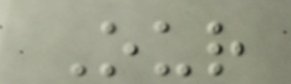Our
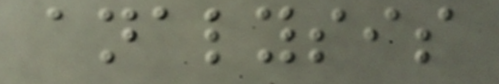analysis
